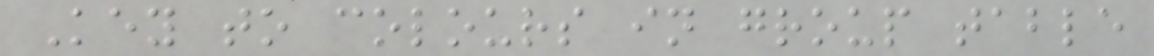Key to colours in group table
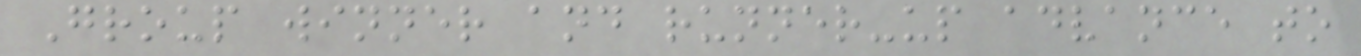Group winner and runner-up advance to
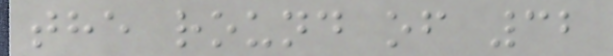the round of 32
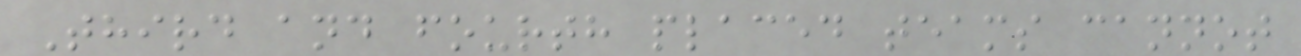Third and fourth placed teams cannot
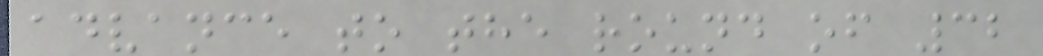advance to the round of 32
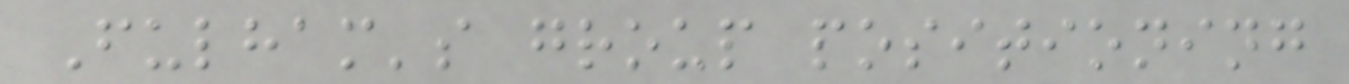Fulham's group positioning
